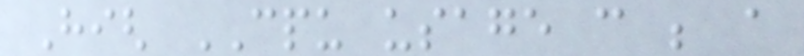High CPU usage can be a
